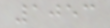1053
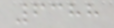6388
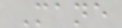Mane
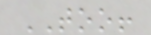TOO!
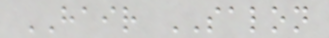HAIR SALON
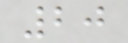20
